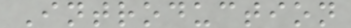Introduction
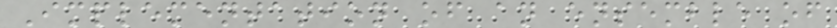Implementation of an ensemble of
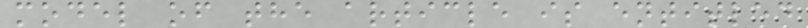model of the article is entitled
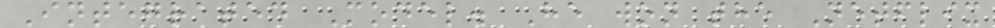Integrated Model. He won the Netflix
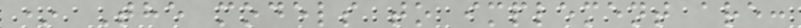* The models to implement are:
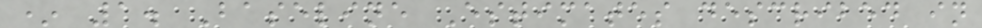* 1. Baseline Estimates described in
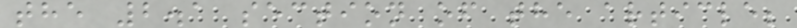the 2.1 section of the article;
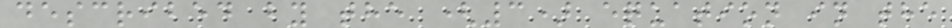described by the (3) equation in the
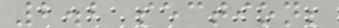2.2 section;
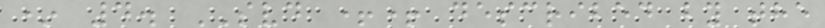* 4. SVD ++ described by the
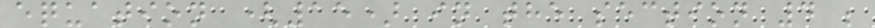equation (15) in the section 4 ;
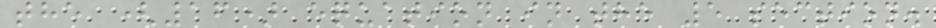the (16) equation in the 5 section.
